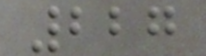227
